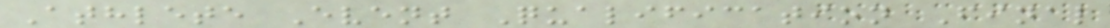Athlete Event Qualification Final
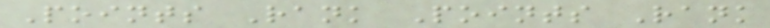Points Rank Points Rank
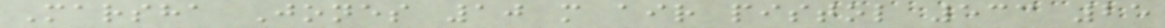Marsha Jones 10 m air pistol 533 25
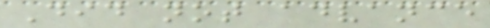Did not advance
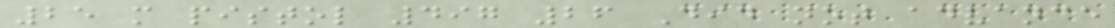25 m pistol 497 26 Did not advance
